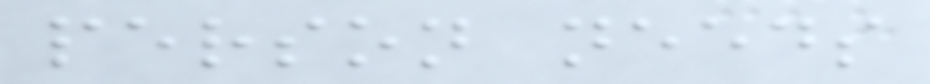person needs
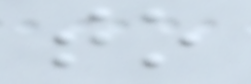to
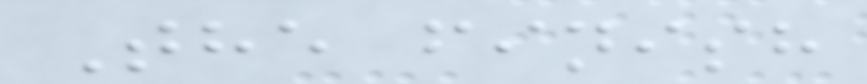The finish
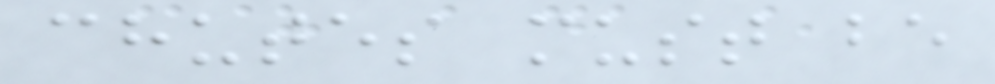chutes must be
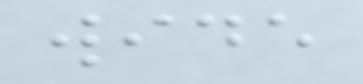wide
